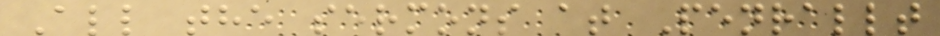All the sermons at Penrallt
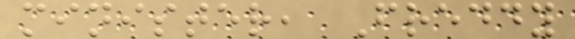minister, Freddy
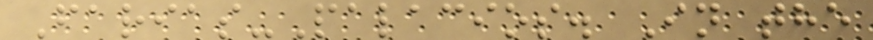Farias-Palacios. In the
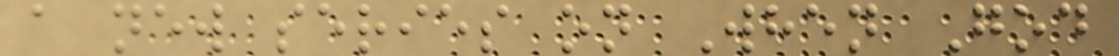a new series on When God
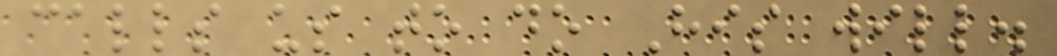calls us to do His will.
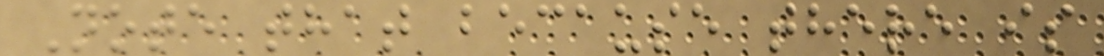Note that because there is
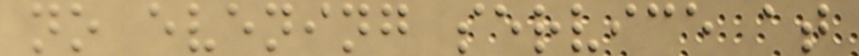no evening service at
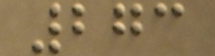273
